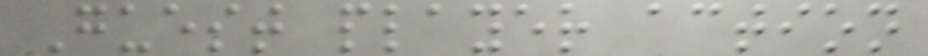Guest player action
